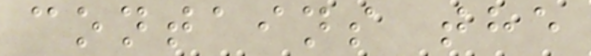contains the
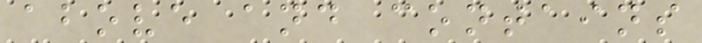above and contains
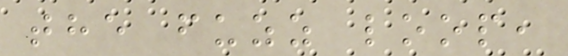the fuzz loop,
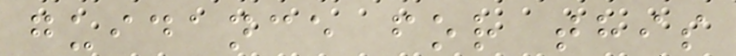guidance for this
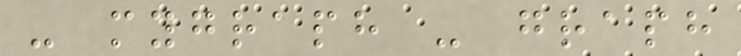- mygraph - graph
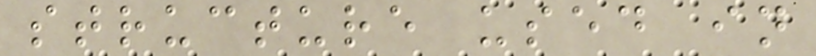structure used in
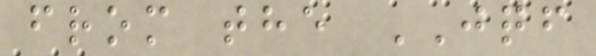from the JQF
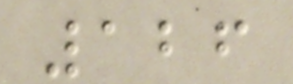126
